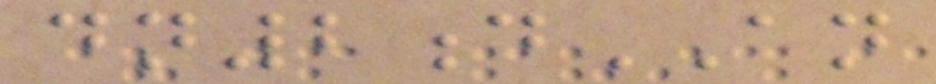dn2dAN
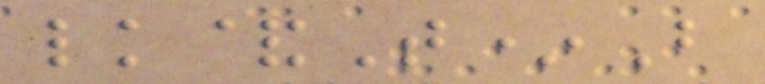lk&T*B
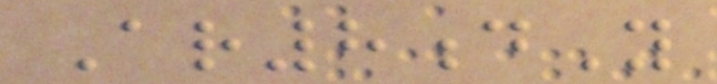Ar8dY
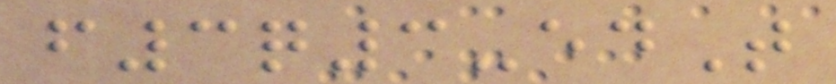f3q3-edT
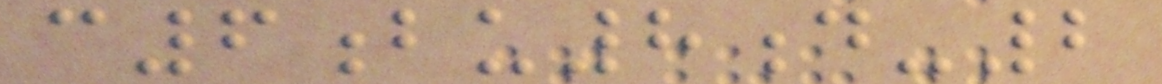c6bu8d-2
